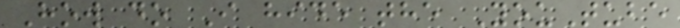How do I hide the YouTube
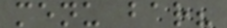menu bar?
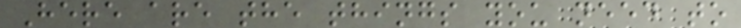Here are the things you need to
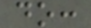do:
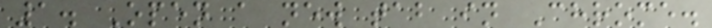1. Open a new tab in Chrome.
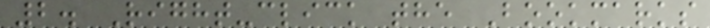2. Right-click the Bookmarks
